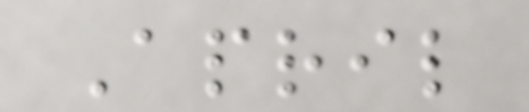April
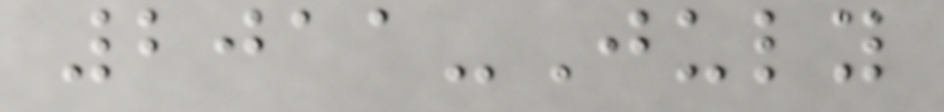2011-July
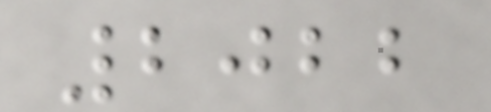2022
